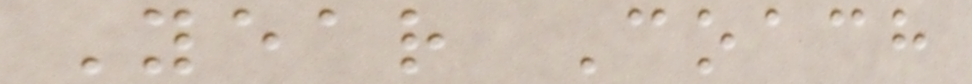Year Coach
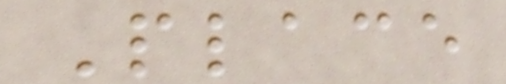Place
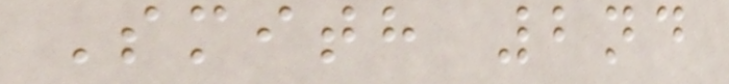Smith 2nd
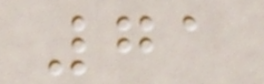71
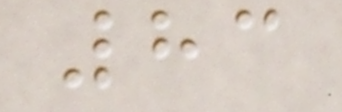83
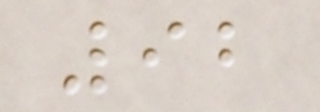92
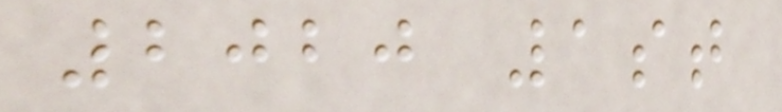2020 1st
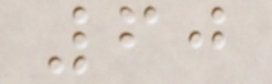60
